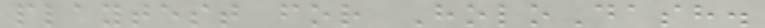playtest for HoloDash.
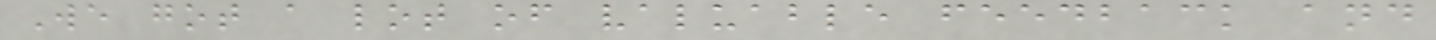We got a lot of valuable feedback and
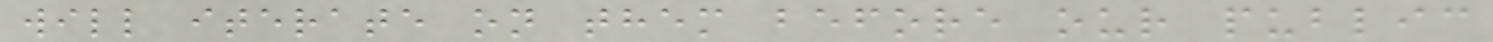will iterate on them before our public
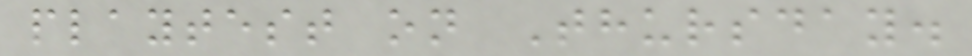playtest on Thursday.
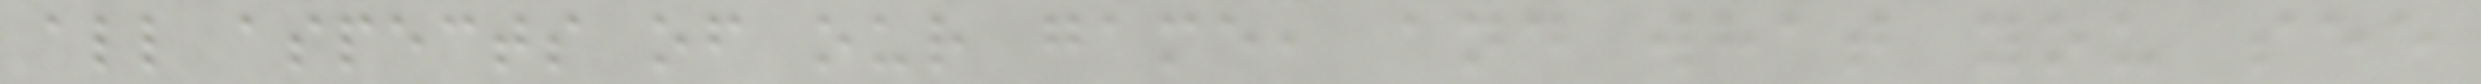all aspects of our game, and what you see
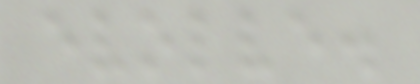evolve.
